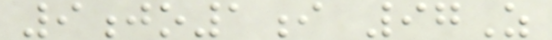9jo1i 97Z
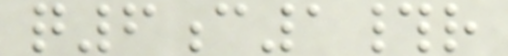q6c1#r
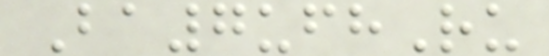Ba7ufhRu
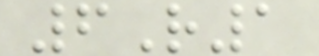6R1
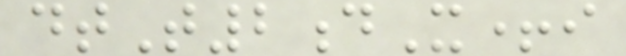dtT2dX+i
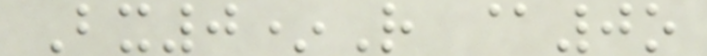Bx0*R @0o
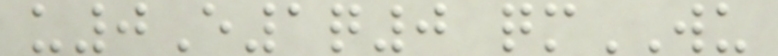u0E1q0 qmWU
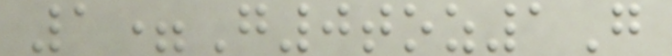1=G0toz1G
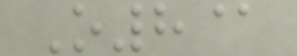O8@
